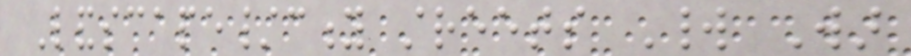Landscape/city streets World War
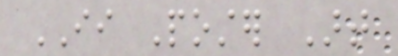II Poster Art
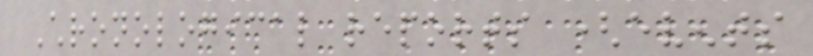Chronological reports (events
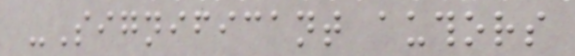-Significant authors
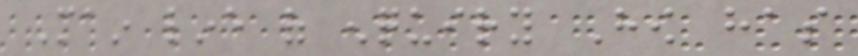Main line of enquiry How has
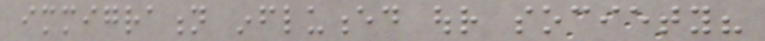immigration influenced our society?
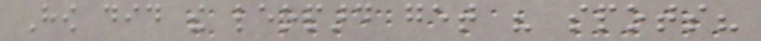How did the leopard get his spots?
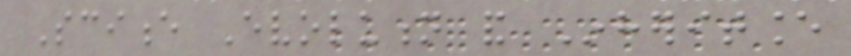Science Evolution and Inheritance
